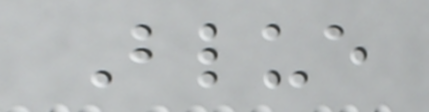Blue
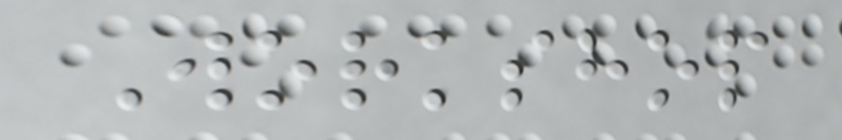Workshop
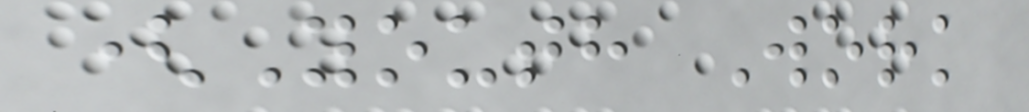(Youth Work
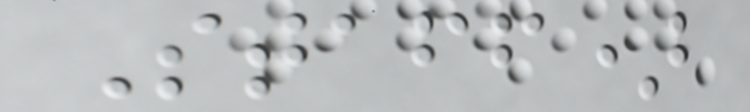Staff)
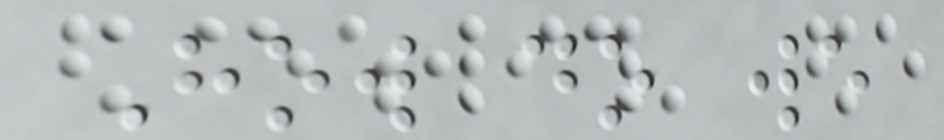How do we
